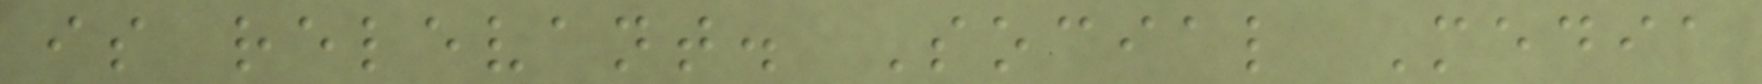is relevant. Social Media
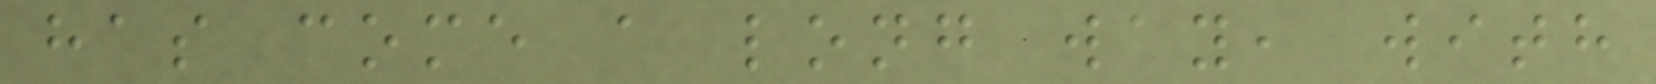has come a long way, with
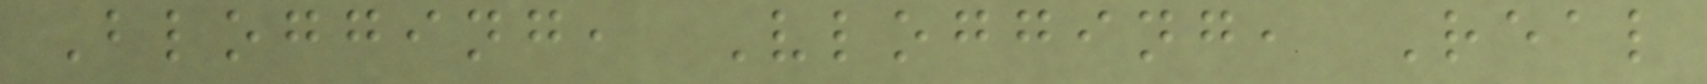Blogging, Vlogging, Real
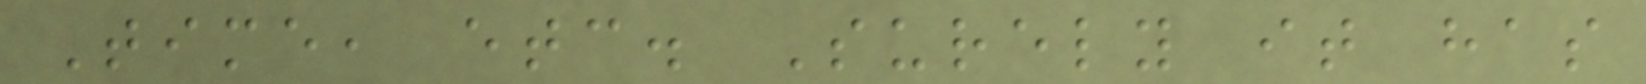Time, etc. Surely it has
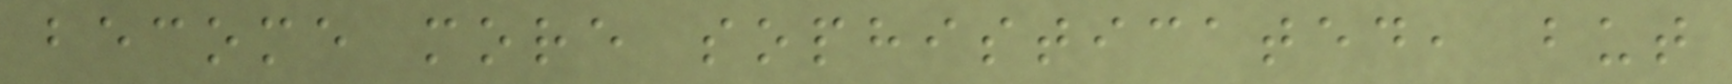become more sophisticated, but
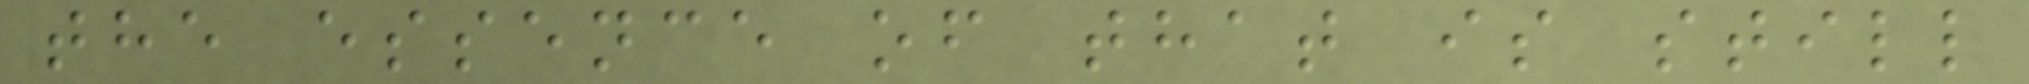the essence of that is still
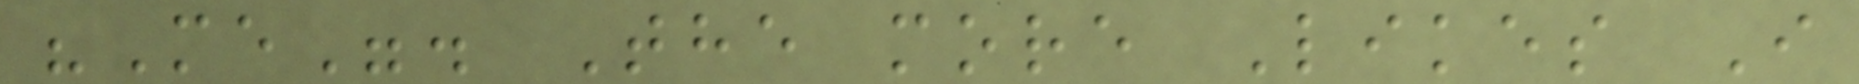"Me". The more Likes I
